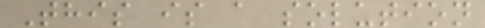This is a solution
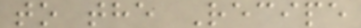to the Recipe
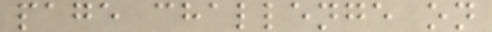page challenge on
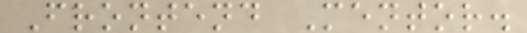Frontend Mentor.
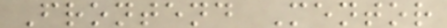Frontend Mentor
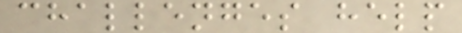challenges help
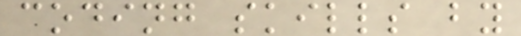coding skills by
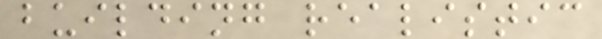building realistic
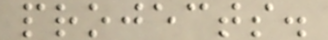projects.
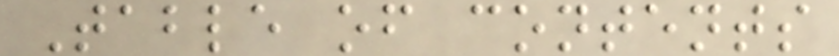Table of contents
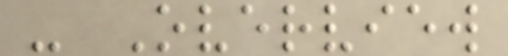- Overview
